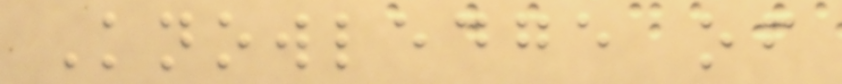Knowledge of
